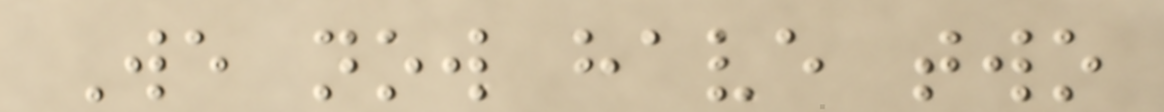We now have two
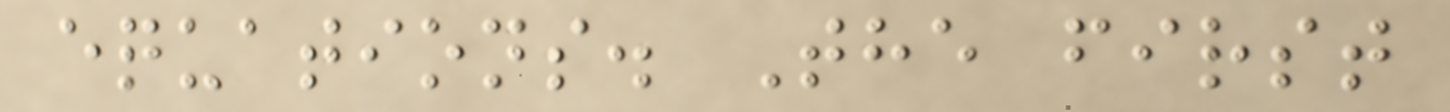equations. The first
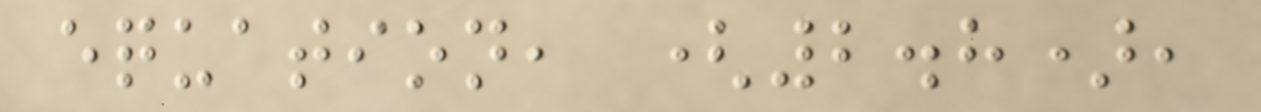equation, (2.8),
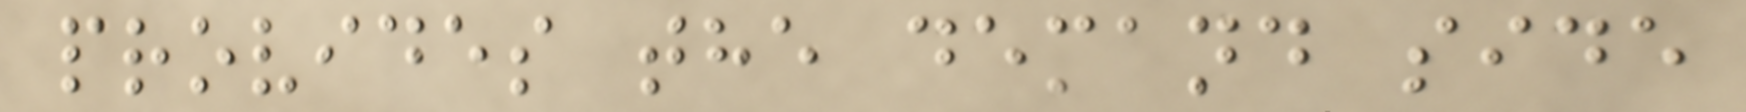provides the demand side
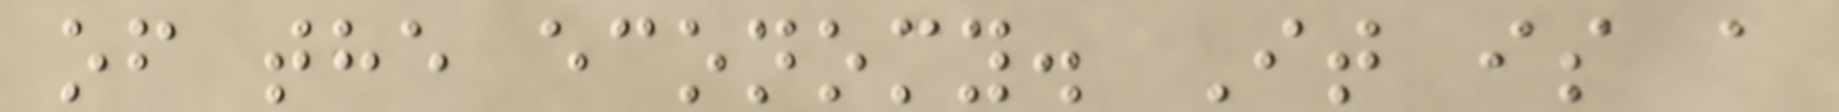of the economy. It is a
